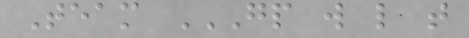Team GP W L T
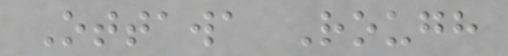Ottawa Rough
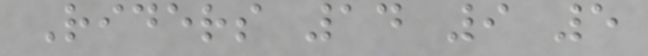Riders 14 9 5
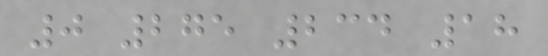0 275 234 18
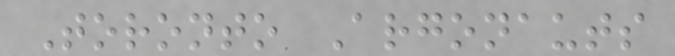Toronto Argonauts
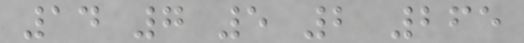14 7 5 2 265
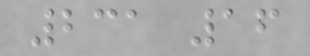231 16
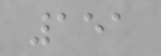151
